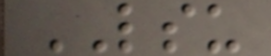LSU
